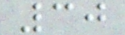30
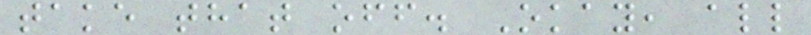take that off. Okay, all
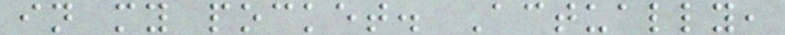in my pocket. Actually,
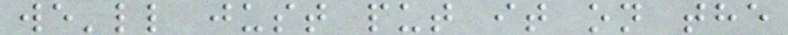we'll just put it on the
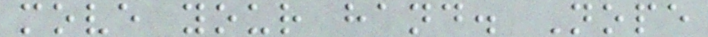move your hand. Nope
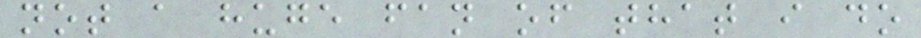not a huge fan of that i do
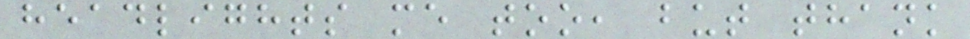headlights me too, but thank
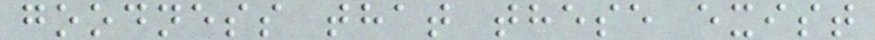goodness that these exist
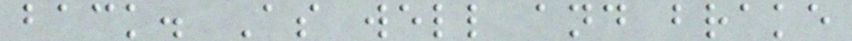back. As well and brake
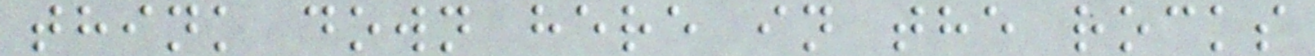think down here in the rocks
